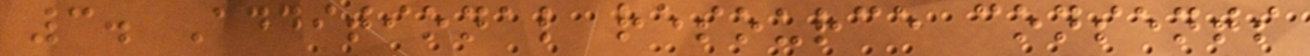3. Additional resource consents
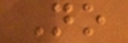No
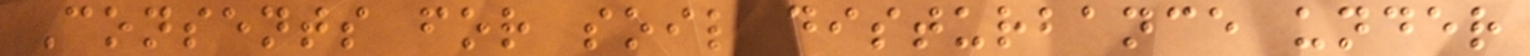Consents for soil disturbance under
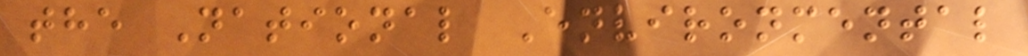the National Environmental
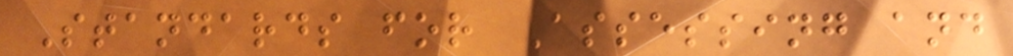Standards for Assessing and
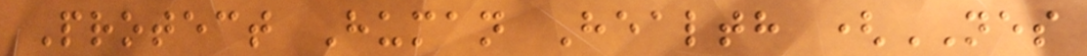Protect Human Health (NES
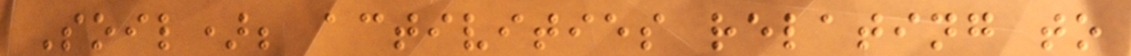Soil); activities relating to
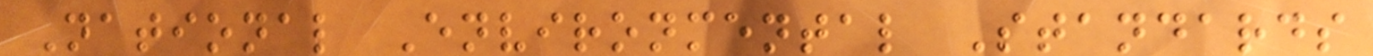National Environmental Standards
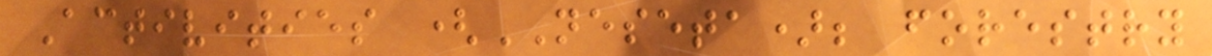Activities (NESETA); forestry
